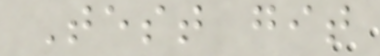Test git
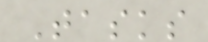Tasks
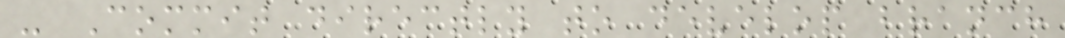- Commit directly to develop branch
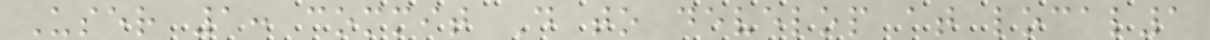User 1: commit D to develop at local1
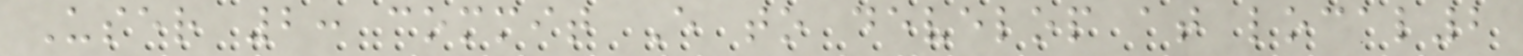User 2: commit E to develop at local2
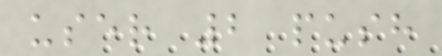user 2 push
